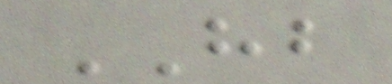HB
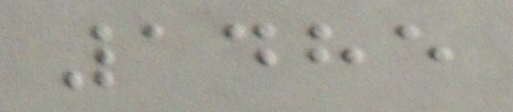1485
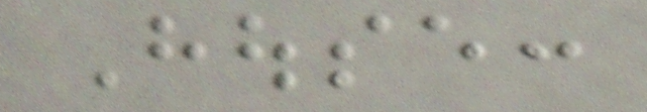House:
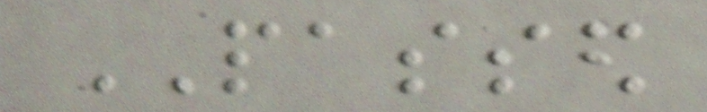PASSED
